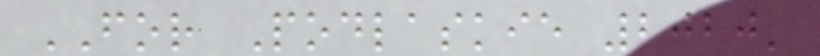FOR Podlaskie 2020'
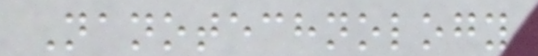Nanotechnology
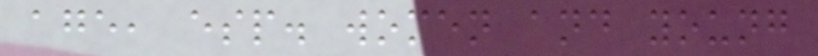age, esp. women and young
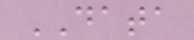DATA
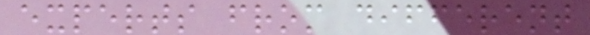experts from different
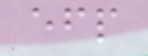efp
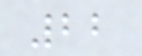22
